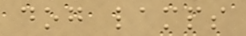dog lamps
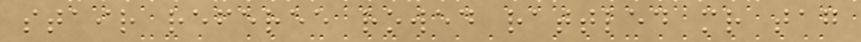stair referee rowed rattled mr tag
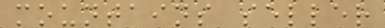mountains seller
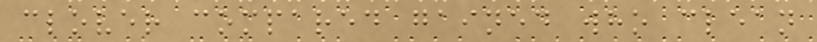clover compared gained who clean
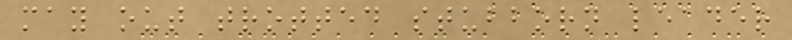may out trotted stubborn leader
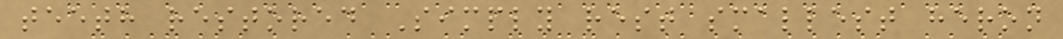teeth restored Simply rest smallest heron
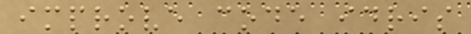improve code idris
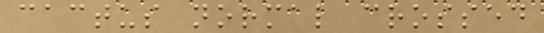cactus normal crossed
